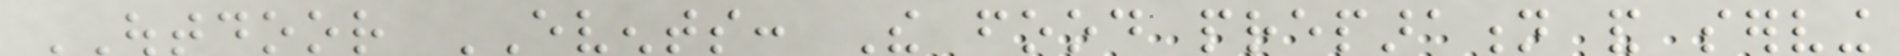OUTDOOR EVENTS: The food preparation and serving
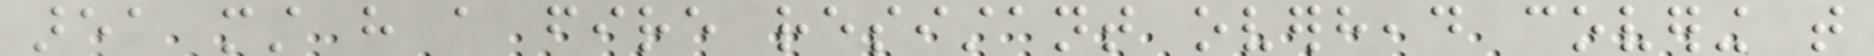area must have a fire resistant overhead covering that
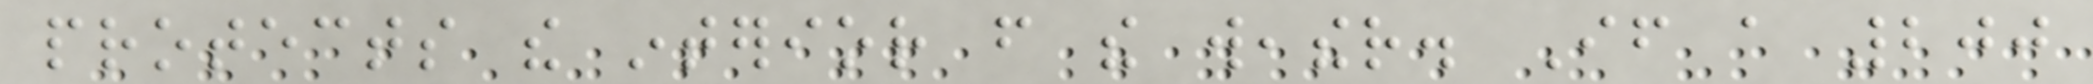protects the interior from the weather. If a 200
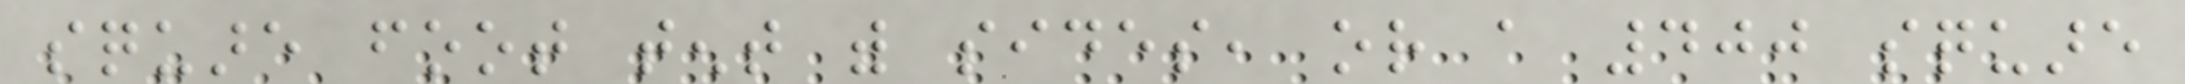square foot tent with sides, or a 400 square
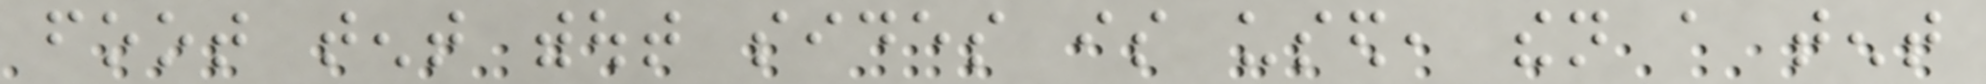foot tent without sides is used, then a tent
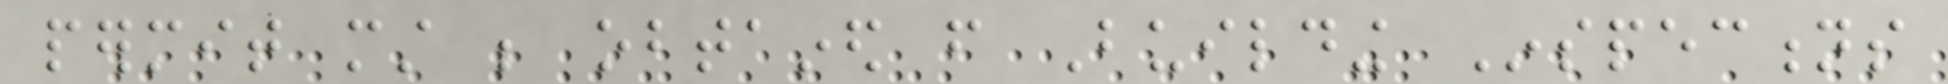permit must be obtained from Building Inspections
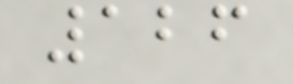126
